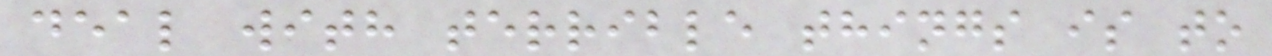deal with terrible things is to
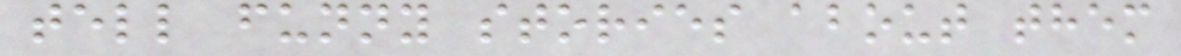tell funny stories about them
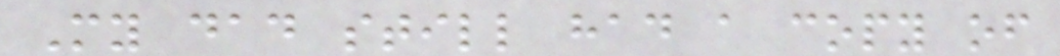My dad still had a copy of
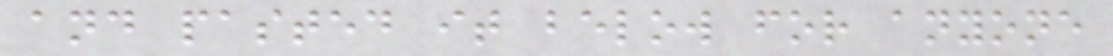and pasted it below for anyone
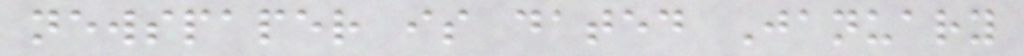newspaper is dated January
